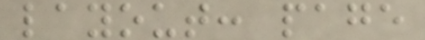layout: page
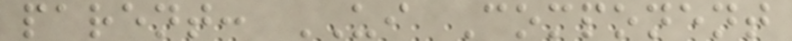parent: UI Component
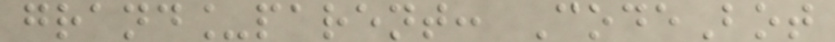grand_parent: CodeBot
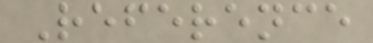Reference
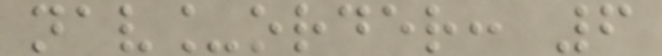nav_order: 6
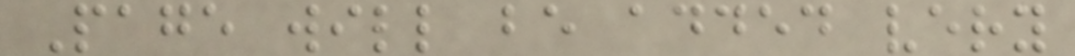Page will be added very
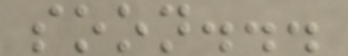soon...
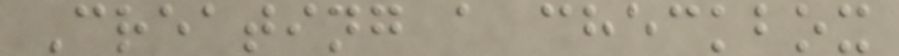Creating a checkbox
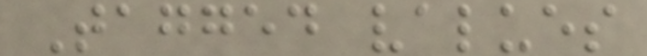Tagged values
